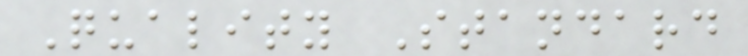Quality Standard
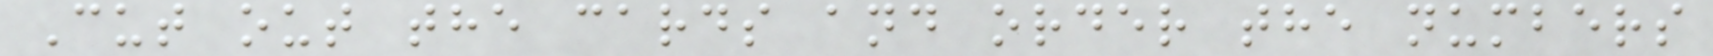Cut out the cards and order the numbers
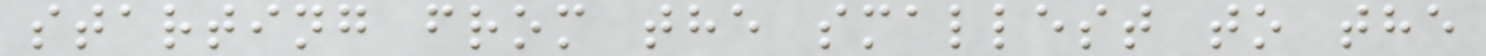starting from the smallest to the
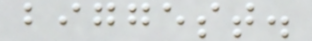biggest.
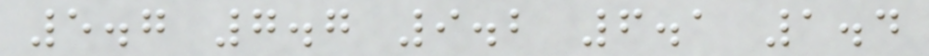5.7 7.7 9.2 6.1 1.4
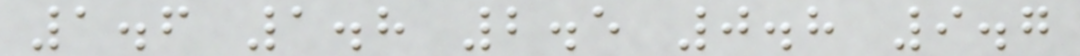1.6 1.8 2.5 0.8 9.7
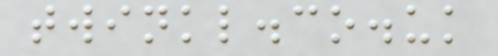twinkl.co.uk
